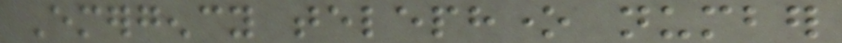Emergency telephone number
